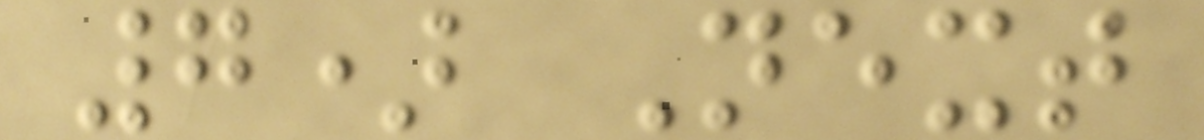7) Next
